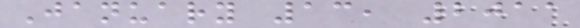January 13, 2011
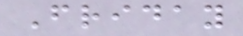Friday
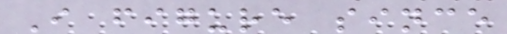I figure since
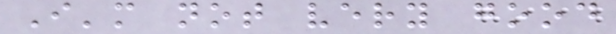I'm not very good
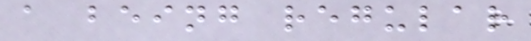a being regular
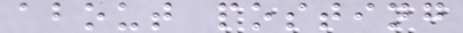about posting
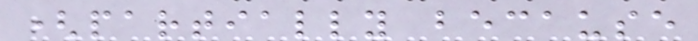(partially because
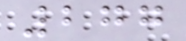277
